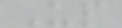Up
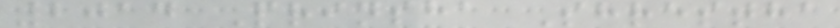2014 Prinsha Shrestha
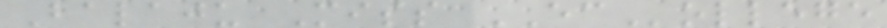Balaju Miss ECollege
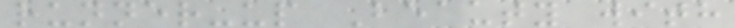runner-up Beauty with
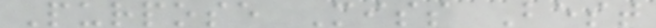Purpose Miss Best
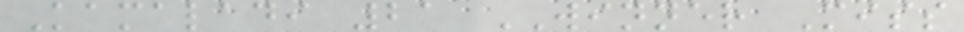Kamaladi 21 WINNER Miss
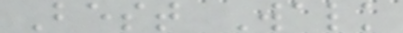Best Walk
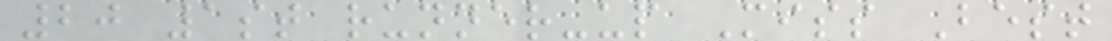20 1st runner-up Miss Best
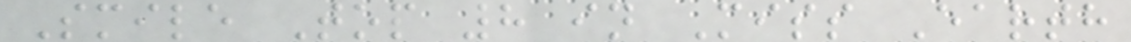Smile Top 8 in Miss Earth
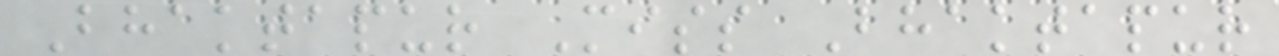Bhaktapur Miss Bhaktapur
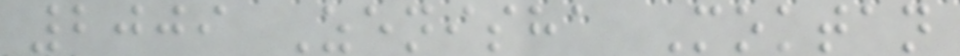2009 Zenisha Moktan
